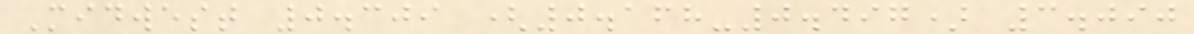Midwest 0.309 (0.168-0.497) 3.090
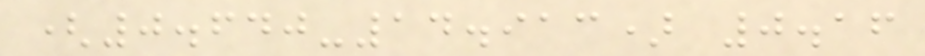(0.640-14.913) 0.16
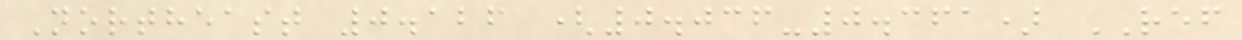Northeast 0.126 (0.036-0.361) REF
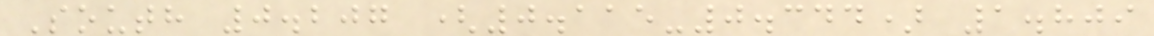South 0.207 (0.115-0.344) 1.809
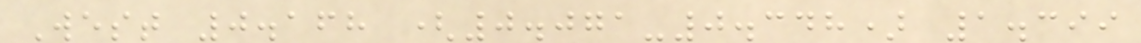West 0.168 (0.071-0.348) 1.399
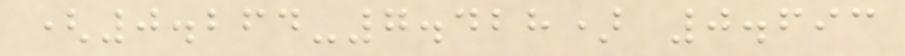(0.264-7.428) 0.693
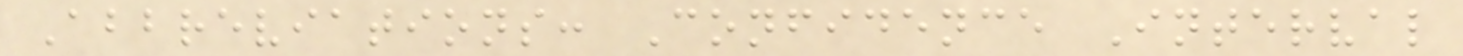Abbreviations: Confidence Interval
